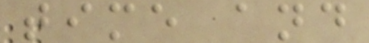time and
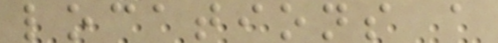locations a
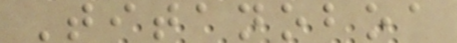Titanoboa
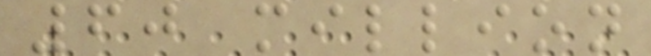60 million
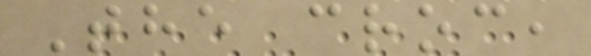The croc,
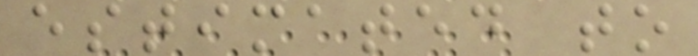estimated to
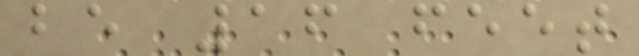be 16 feet
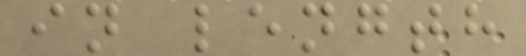in length
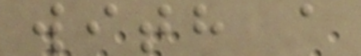with a
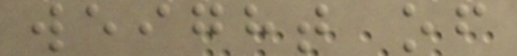weight of
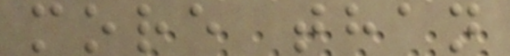more than
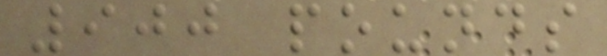900 pounds
